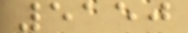5150
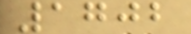1702
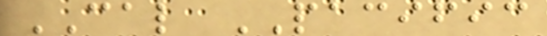CAL PACIFIC
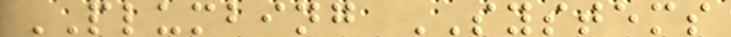PLUMBING SYSTEMS
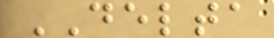DELTA
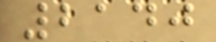2140
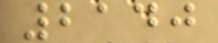2140
